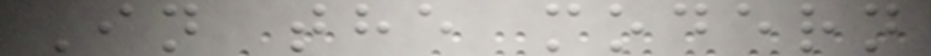In the modern
